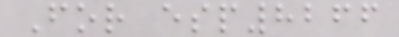For esp8266
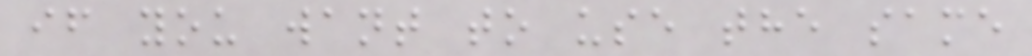if you want to use the same
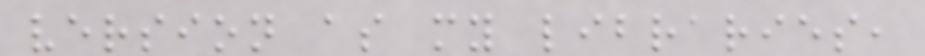version as my libraries,
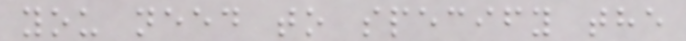you need to specify the
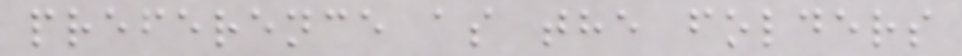preference as the folders
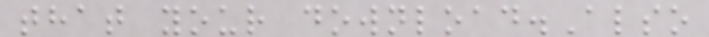that your download.Also
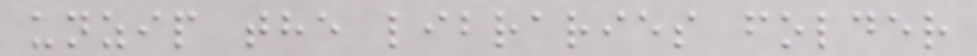unzip the libraries folder
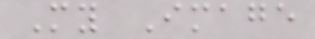My Image
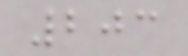203
